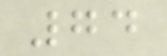74
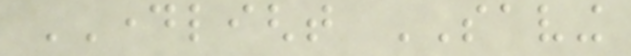DAYLIGHT SAVING
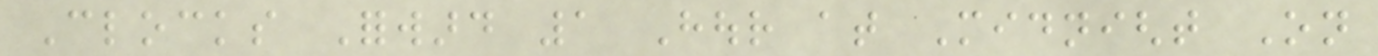Clocks Forward 1 Hour at Midnight On
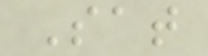Sat
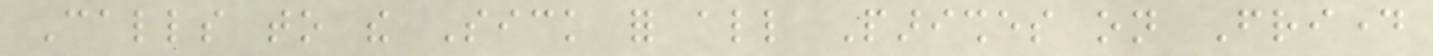Calls to the Sick for all Parishes on Friday
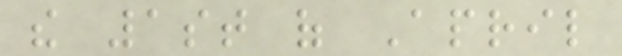the 1st of April
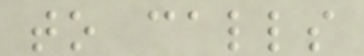to calls
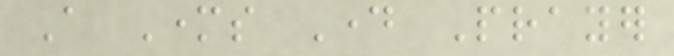A Mothers Day Prayer
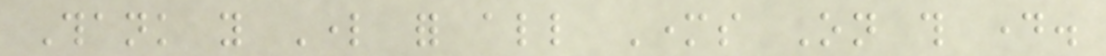Thank you Lord for all Mothers On this day.
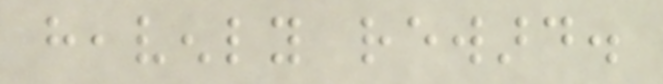heavenly reward.
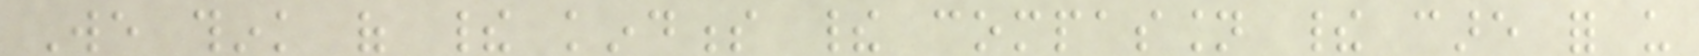We think of their kindness their compassion their care for us
